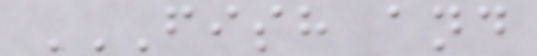FISH AND
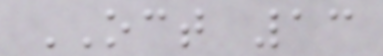OCT 13
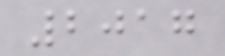2017
